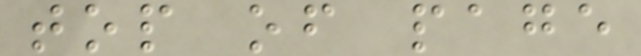top of page
